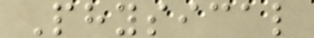Physical
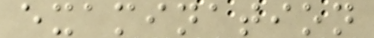examination
